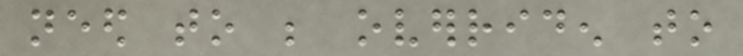need to be overriden to
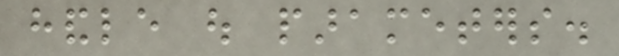handle out parameters.
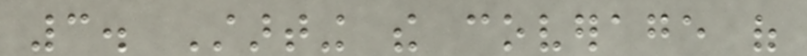3. Starting the coverage of
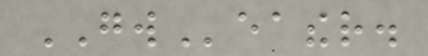GWeather.
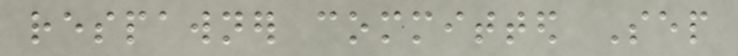respawner committed Sep
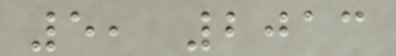5, 2013
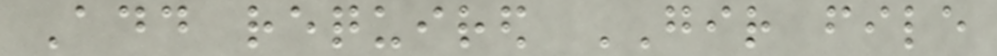Add required GIR file
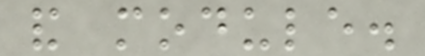and module.
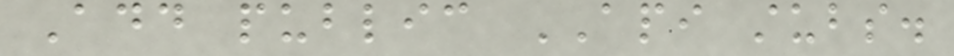Add public API stubs.
